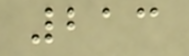213
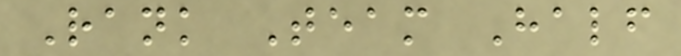Rank Team Half
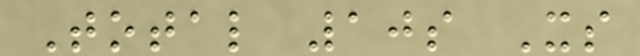Total 10s Xs
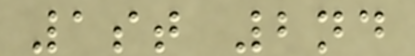1st 2nd
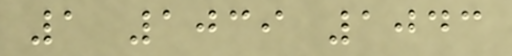1 1039 1043
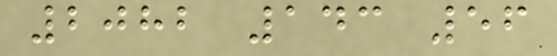2082 143 56
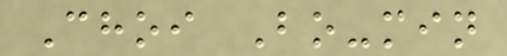Choi Bo-min
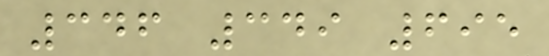346 349 695
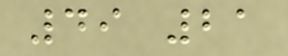49 21
